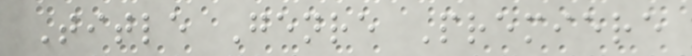Title Genre Premiere
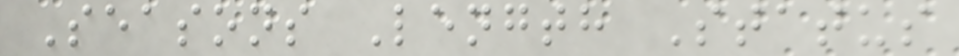Seasons Length Status
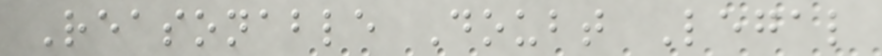Reasonable Doubt Legal
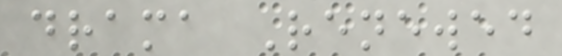drama Renewed
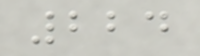224
